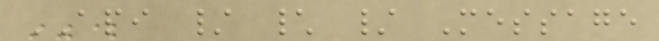API / \ / Message
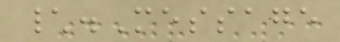\.Message
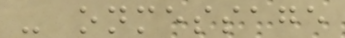- onmessage
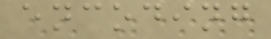encoding
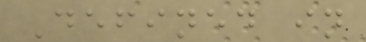Defined in
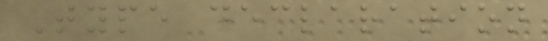Type declaration
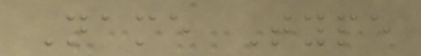Name Type
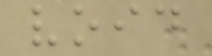void
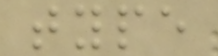type
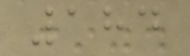184
